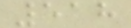518
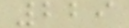229
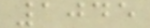1045
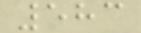583
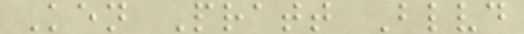Ken Pratt Blvd
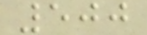500
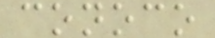conoco
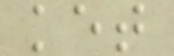ket
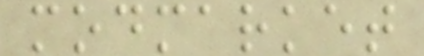modmarket
